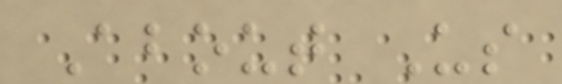About Us
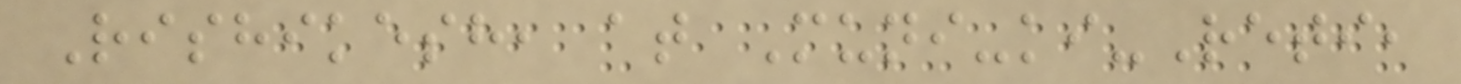Rishikesh, at Muni-ki-Reti,
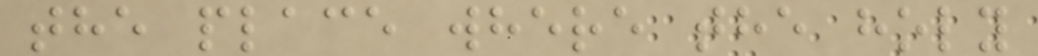the place where the holy
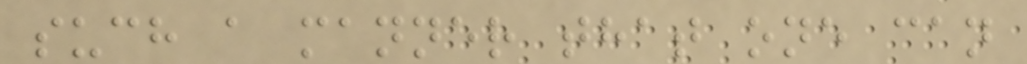such a manner that one can
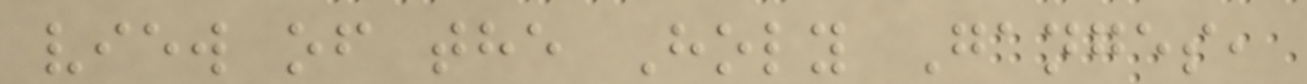view of the Holy Ganges,
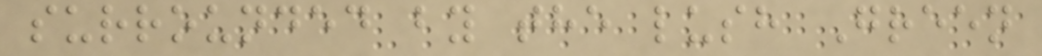surrounded by the lush Green
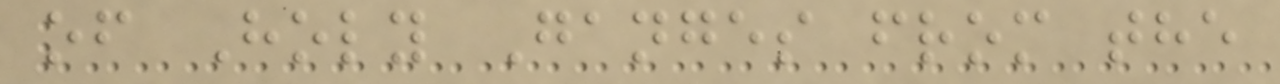of Holy Ganges from the
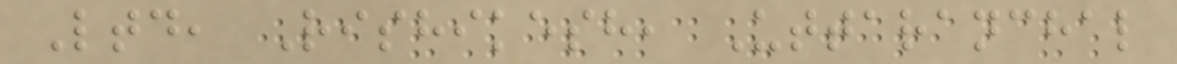Ltd, Rishikesh, Uttaranchal
